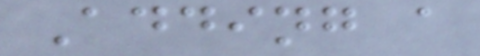Adding a
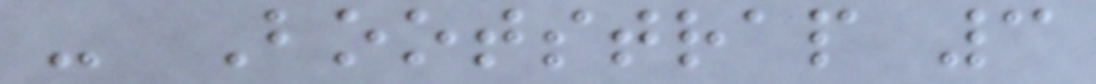- Bootstrap 3
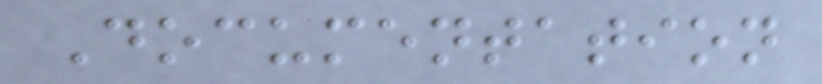Documentation
